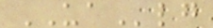UAlg
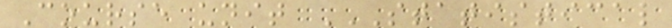Course unit STATISTICAL
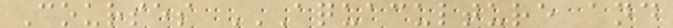Courses AQUACULTURE AND
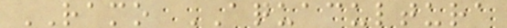RAMO AQUACULTURA
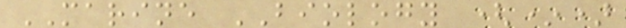MARINE BIOLOGY (*)
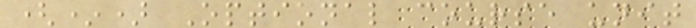(*) Optional course unit
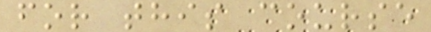for this course
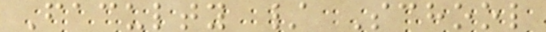Faculty / School
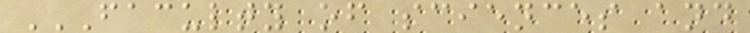FACULTY OF SCIENCES AND
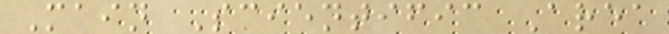Main Scientific Area
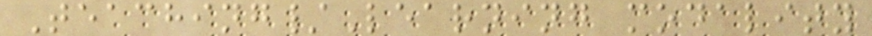Teaching/Learning modality
